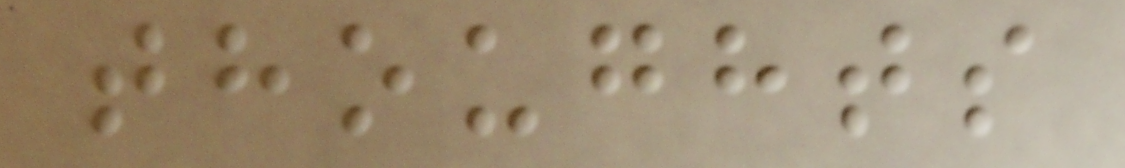thoughts
